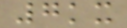7kx
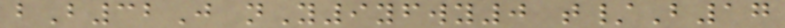bB32J nY9yfwy0 t/B17
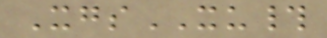XgsXU#
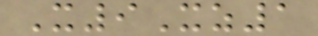X9Xz1
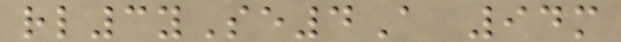rl3ySe4A 94m
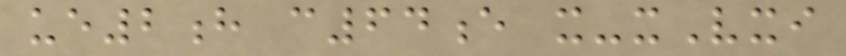ue2h c64e x-xVxi
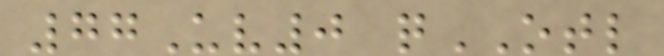77Uv0 qOTL
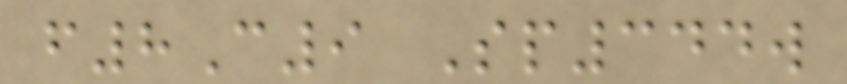f8C9 Sp344w
